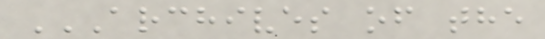ARCHIVES OF THE
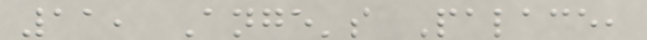11, Ange's Palace,
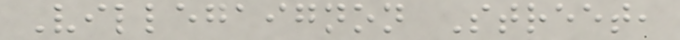Villegaignon Street,
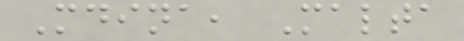Mdina, Malta
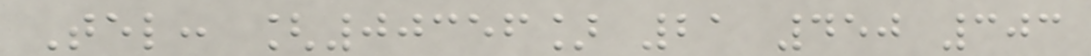Tel: [00356] 21 450 303
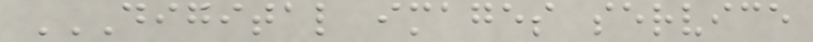DIGITAL IMAGES SERVICE
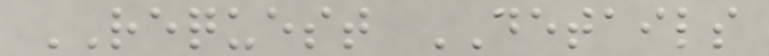REQUEST DETAILS
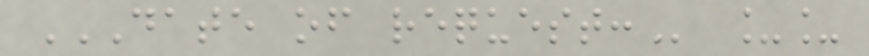DATE OF REQUEST: __
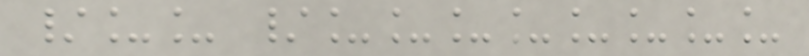/__ /________
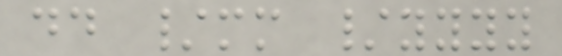dd /mm /yyyy
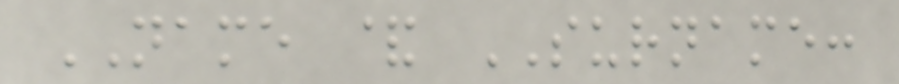NAME & SURNAME:
